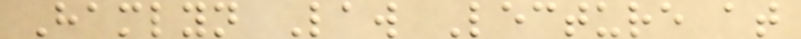Hamlyn Law Lecture at
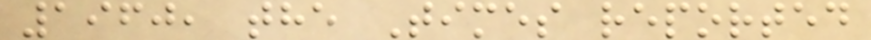1960, the Times reported
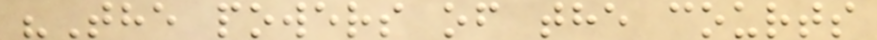"The powers of the courts
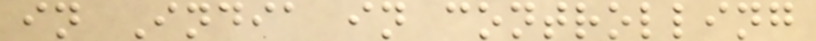in India in controlling
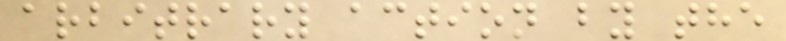arbitrary action by the
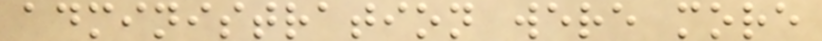administration were more
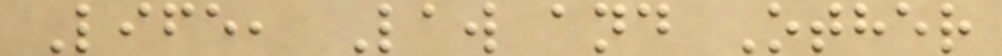Life, Law and Other
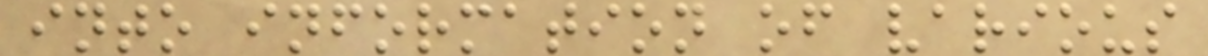into information of various
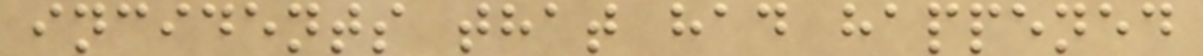incidents that had happened
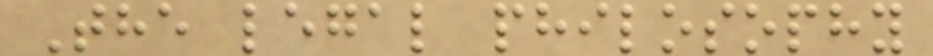The legal philosophy
